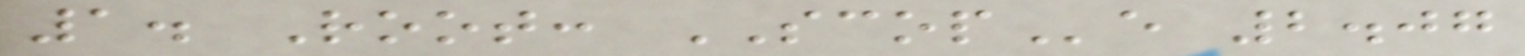1. Root: SCOPe 2.07
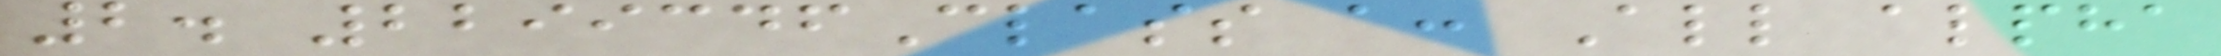2. 2299346Class a: All alpha
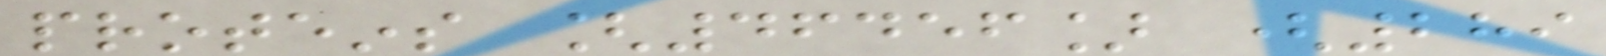proteins [46456] (289
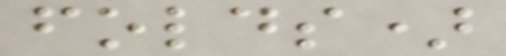folds)
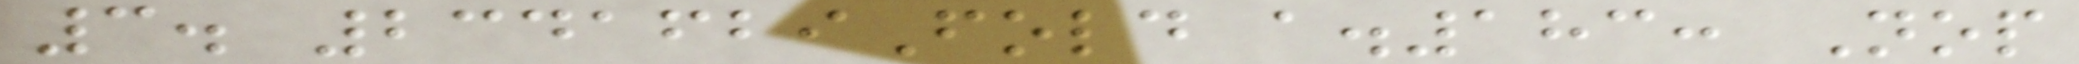3. 2341629Fold a.183: Nop
